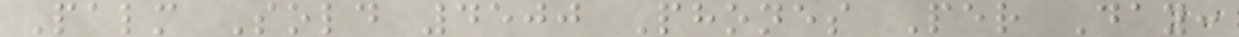Palm Sold 4500 Phones Per Day:
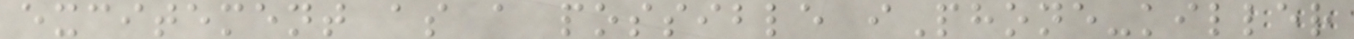excitement as a possible iPhone-killer
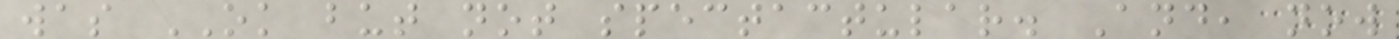was OK but not spectactular. And, now
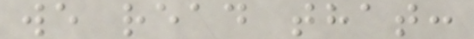we read that:
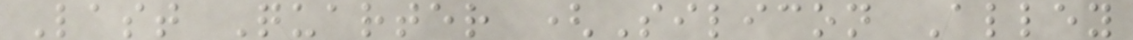Last Quarter (Silicon Alley
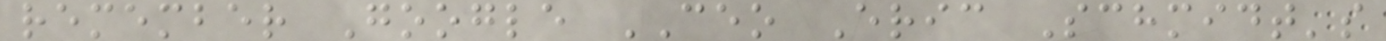remember Google CEO Eric Schmidt's
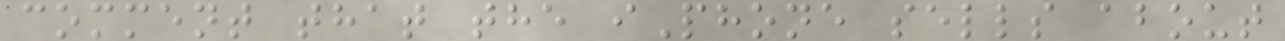comment that the iPhone sells about
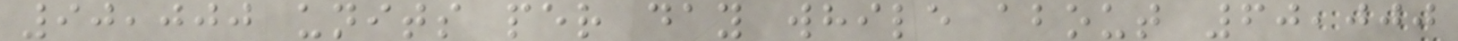90,000 units per day while about 60,000
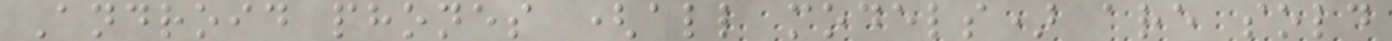Android phones (all models) are sold
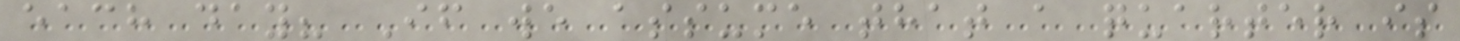each day? If we assume that a quarter is
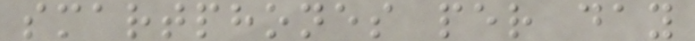smartphones per day
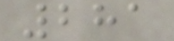281
